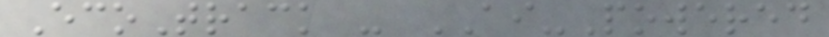EcoTrack - AI-Powered
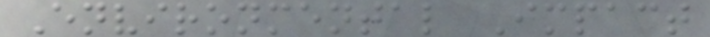Environmental Impact
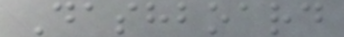Dashboard
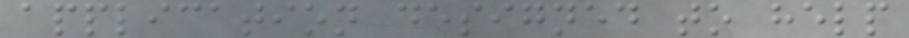application designed to help
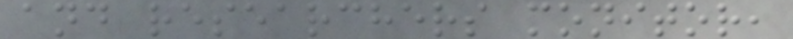and researchers monitor,
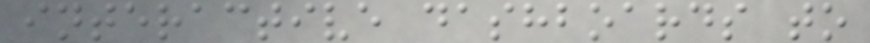interactive dashboards to
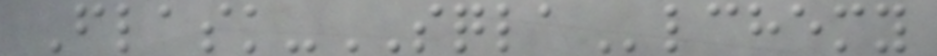Flask-SQLAlchemy
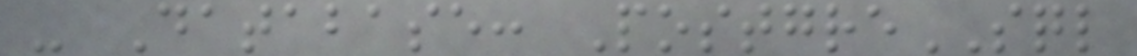- Database: PostgreSQL
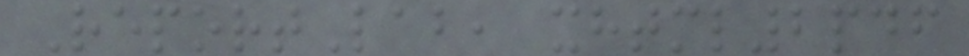ReportLab, xhtml2pdf
